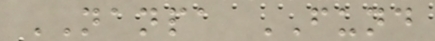NANPA FUND
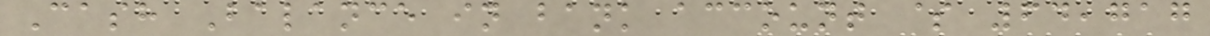Cash Balance in bank account $ 64,717
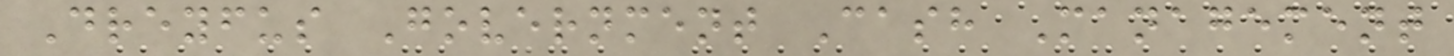Dreyfus Government Cash Management
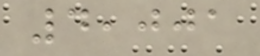4,001
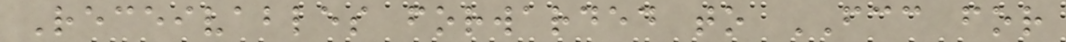Receivables forwarded to FCC for
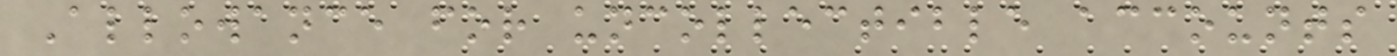Allowance for uncollectible accounts
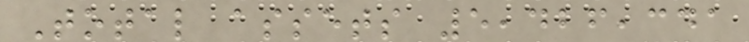Total assets 5,426,341
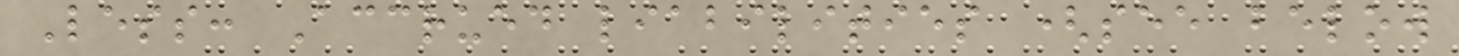Less: Accrued liabilities (see below
